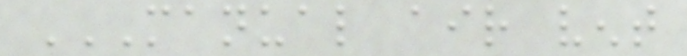MANUAL AIR VENT
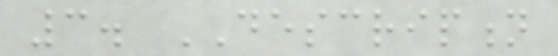3. DESCRIPTION
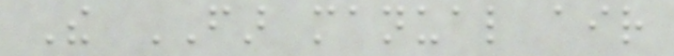The FAR manual air
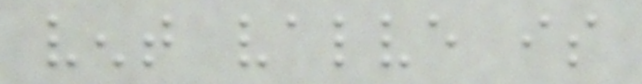vent valve is
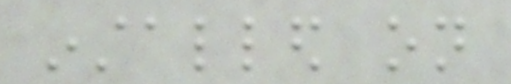installed on
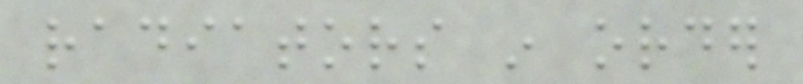radiators in order
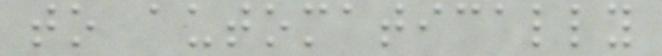to automatically
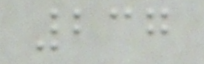237
